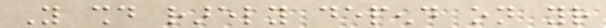You should rarely depend on your
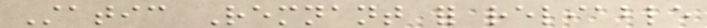Static Remnant for reliable
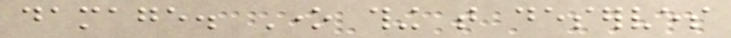damage. One thing that deserves
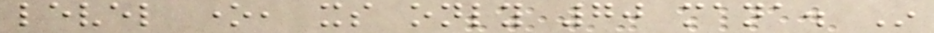level one, its only 70 mana. In
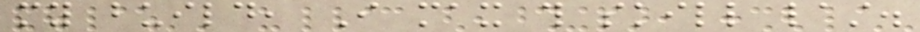my build, I max this skill last.
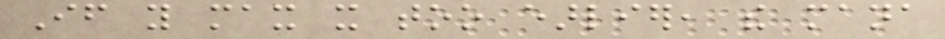If you max it too earlier, the mana
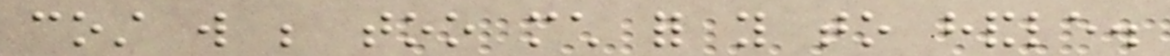cost will be too much for you to handle.
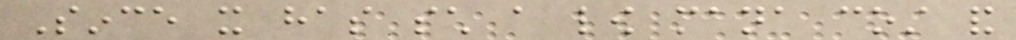Since it has such a low mana cost and
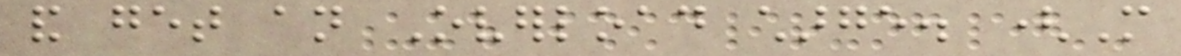and get an Overload charge. (More
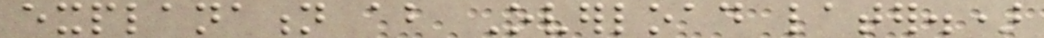explanation about Overload later.)
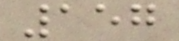157
